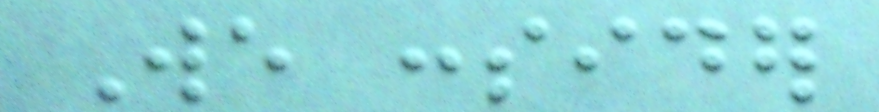We consider
